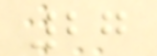27
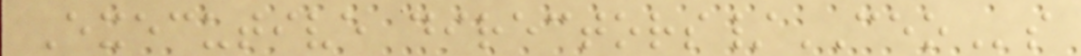Executive directors/CEOs
